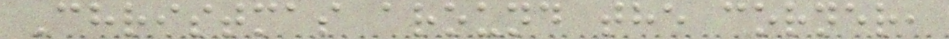Christmas around the corner,
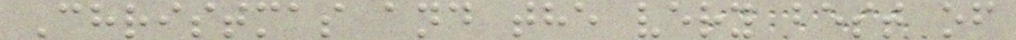Christmas and the very best of
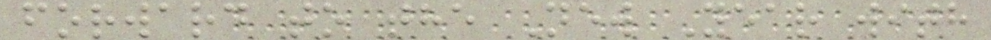forward to the New Year with
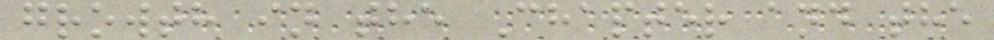growth in the Chapter and the
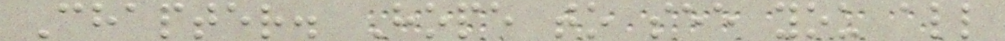Chapter. Hope to see you all
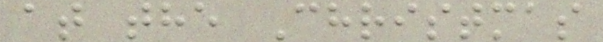at the Christmas
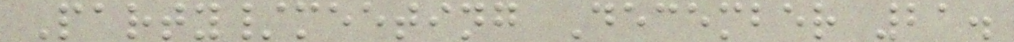Party/meeting December 21.
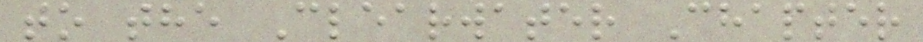to the Clearwater Chapter
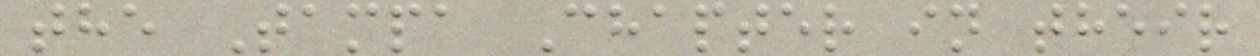the Tampa Chapter in their
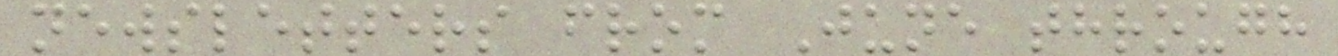newsletters from June through
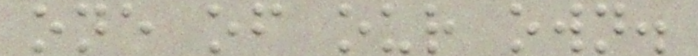one of our own.
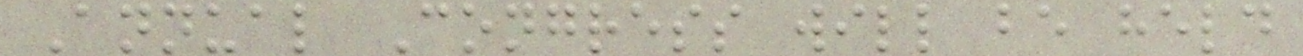Annual Congress will be held
